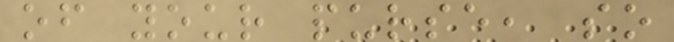of your purse, so
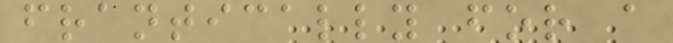frantically for a
